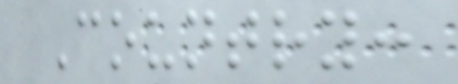Country:
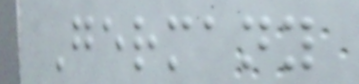Germany
